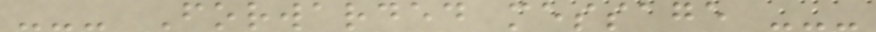--- Forwarded message ---
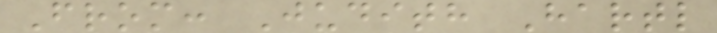From: Judith Hartl
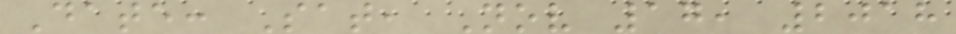Date: Sat, Nov 17, 2018
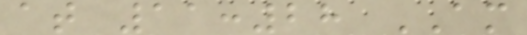at 11:28 AM
